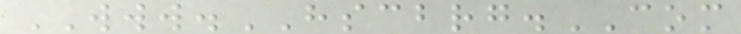WWW.HSCBRG.COM
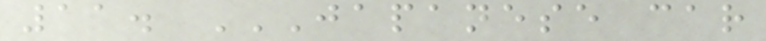11. JAPANESE CAR
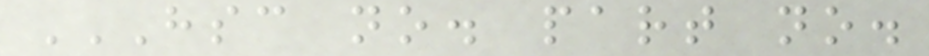HSC NO. PART NO.
